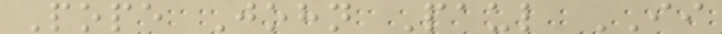Pope John Paul II
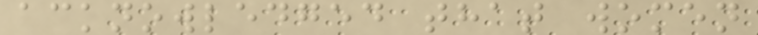acknowledged that women
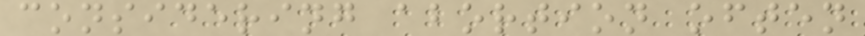considering abortion often
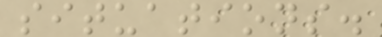situations.
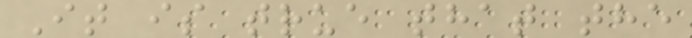It is true that the
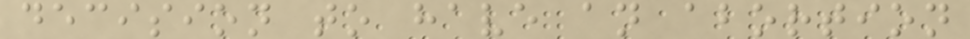decision to have an abortion
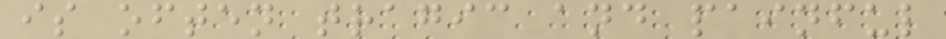is often tragic and painful
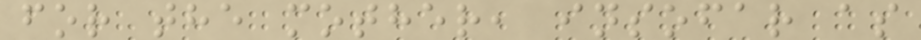for the mother, insofar as
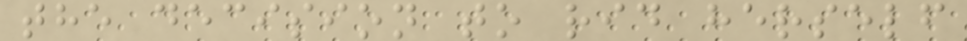the decision to rid herself
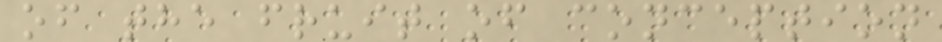of the fruit of conception
